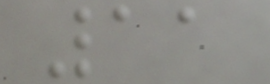11
